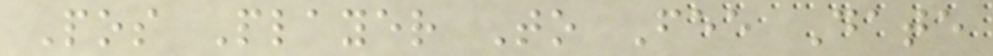Pos Player To Fee Date
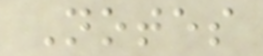Notes
